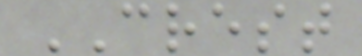CREST
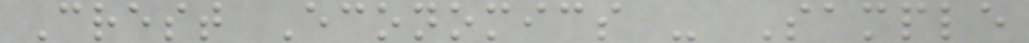Crest Economics - Sample
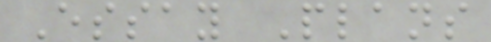Essay Plans
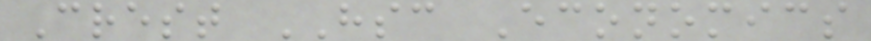Crest HSC Economics
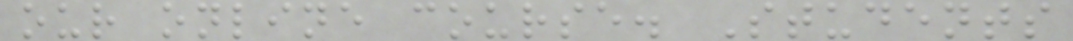our online course. Students
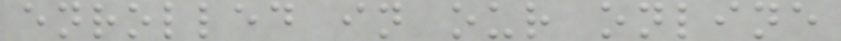enrolled in our online
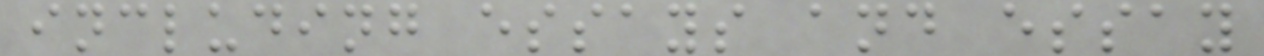including essays and essay
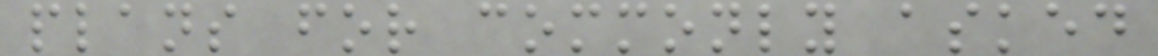plans for commonly asked
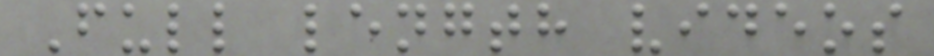Full length videos
